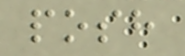posh
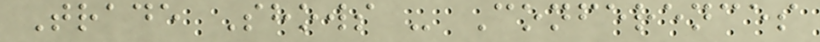Trade Shows - Conferences
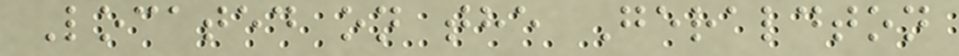Located on the Geraldton
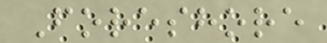Foreshore
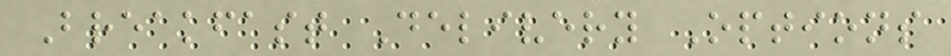Breakfast Delivery Options
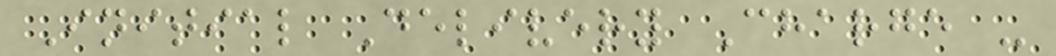Initial Delivery Charge -
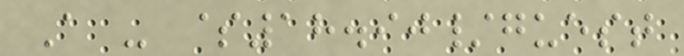A - $18.90/guest
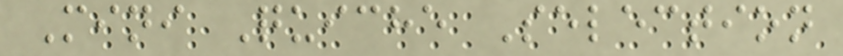Mini Quiche Selection
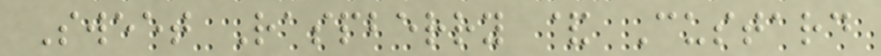Sweet Raspberry & Custard
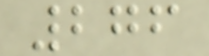276
